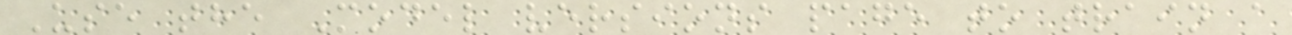Use the Model versions page to train a
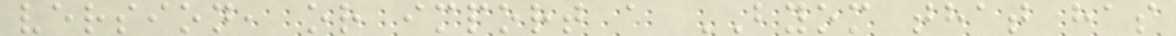version, or import a BYOM that has
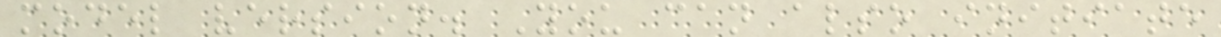model version. You can also initiate
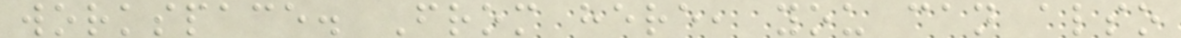workspace. From here, you can also
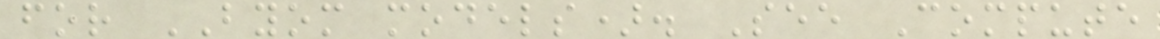for BYOM models). See Compute
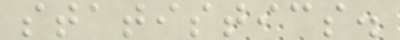statistics.
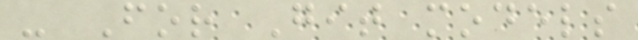- For Git models
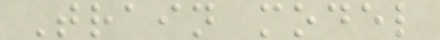Train model
